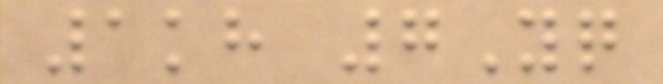1kh 7Yq
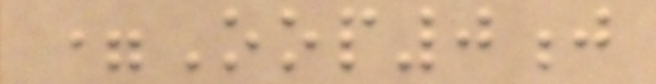=Oop0j
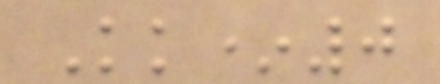Kk*0
